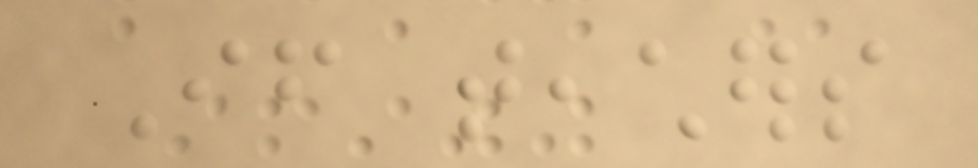If teachers
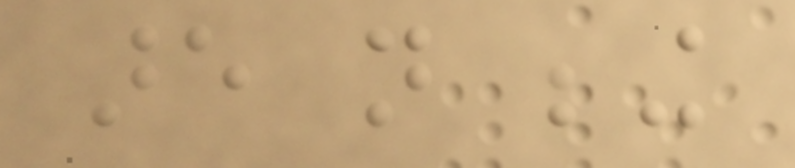are not being
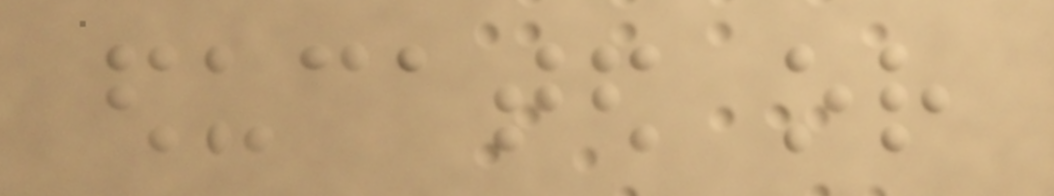educated or
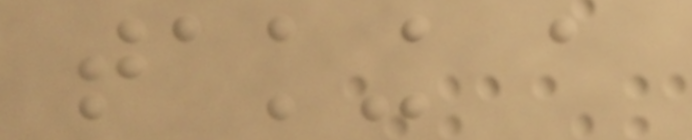taking a
